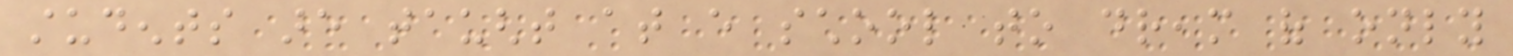students are taught at every school to dream of only
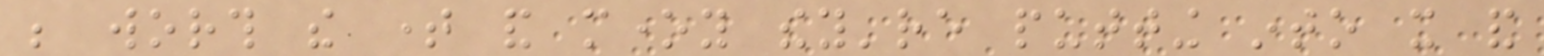be worth the time and money they're putting into it and
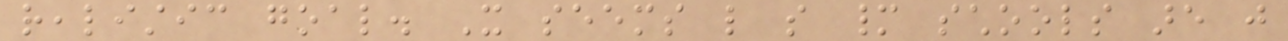realistic goal. It seems like so many schools are just
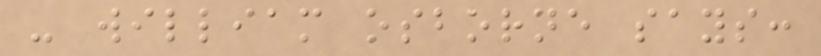- william osborne says:
